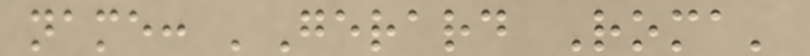name: 'Gerard Roma'
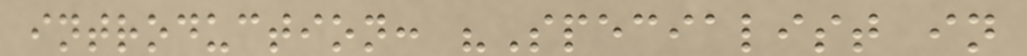introduction: "Specialist in
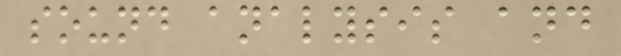sound analysis and
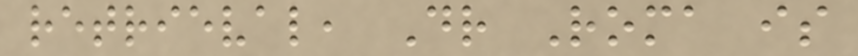retrieval, Dr Roma is
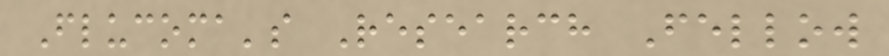Flucoma's Research Fellow
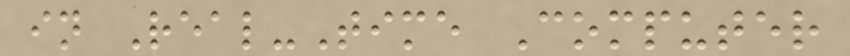in Real-Time Computer
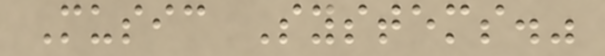Music Systems."
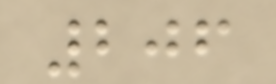206
